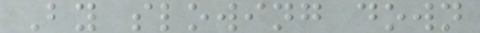By slowing down
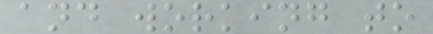and working to
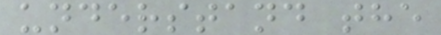understand the
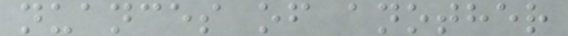nuances of another
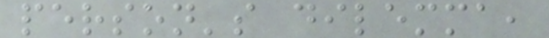person's dilemma,
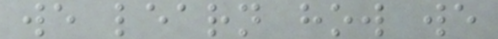we learn how we
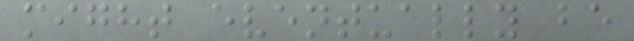might eventually be
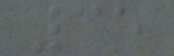35
